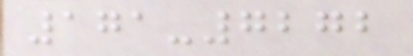171-7272
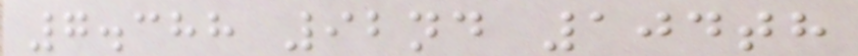7.388 92nd 104th
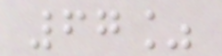67%
